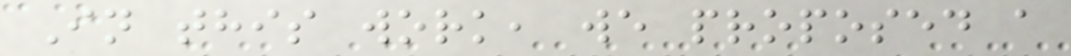In this work, we proposed a
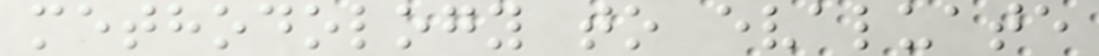methodology to evaluate
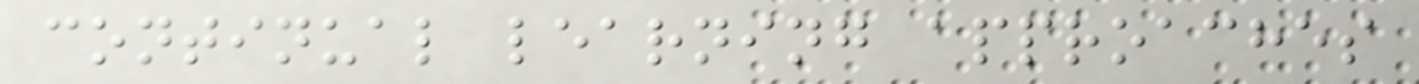continual learning approaches
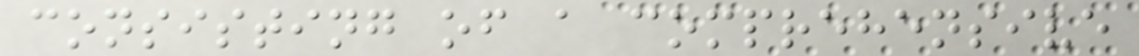consisting of a comprehensive
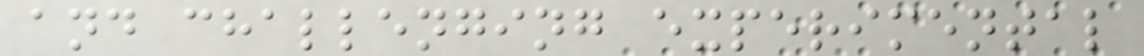and challenging experimental
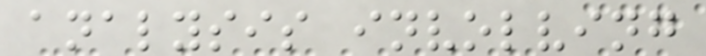analysis involving
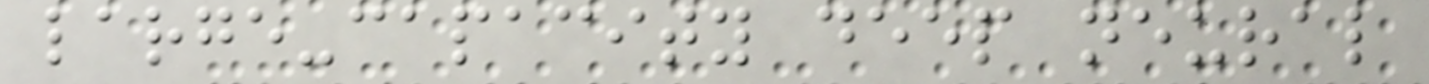large-capacity deep neural
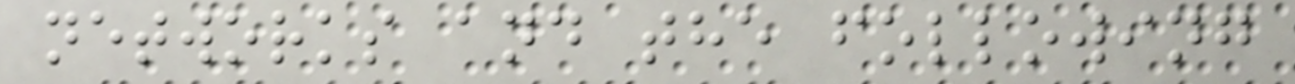networks and the following
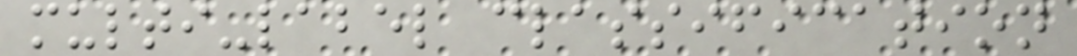multi-label classification
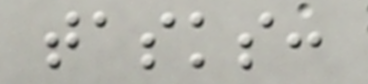tasks:
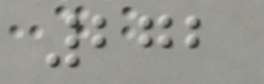272
